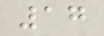17
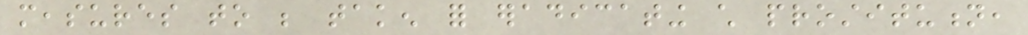measures to be taken for eradicating child prostitution,
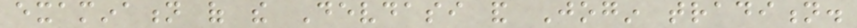examination of the Devdasi and Jogin tradition.
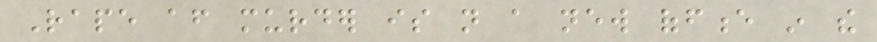Rape after murder is not a new offence in the
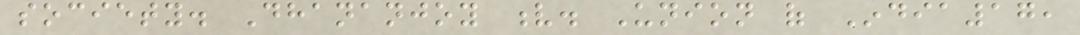society. Dhananjoy v. Union of India17,
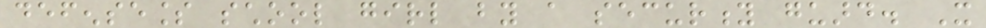defenseless school girl by a security guard. It
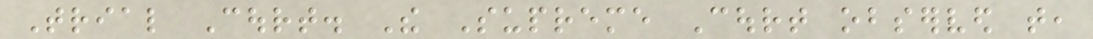Trial Court. The Supreme Court observed that,
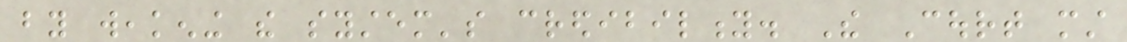by weakening the system's credibility. The Court must
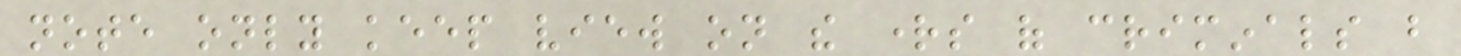note only keep view on the rights of criminals but
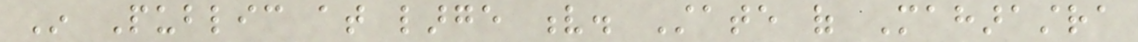In Public at large v. State of Maharastra
